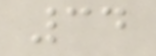34
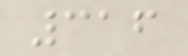316
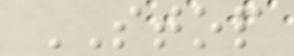STOP
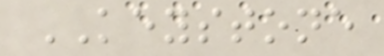KEYSTONE
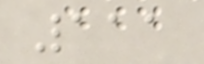111
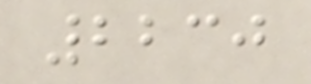2230
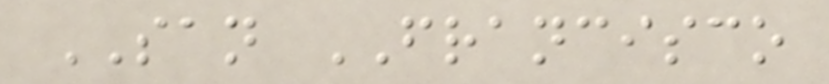SAN FRANCISCO
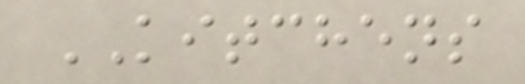KITCHENS
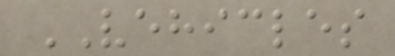VEHICLES
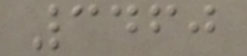3460
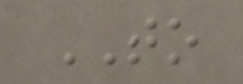TO
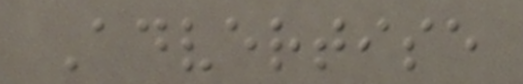Advertise
